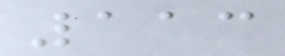113
